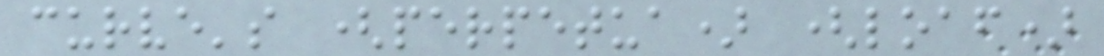curve's (perpetua) (loaf)
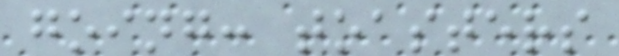going: toasters
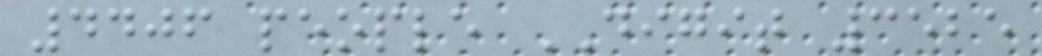4406 people DIGIT 3525
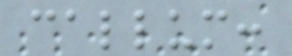callum:
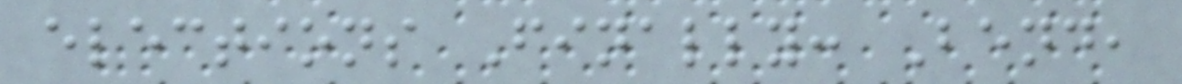elections Finally: Bend,
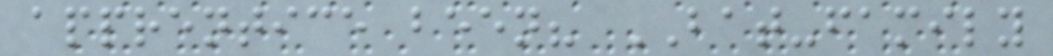apprentice been? BAT-family
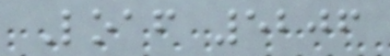Loaf 5206
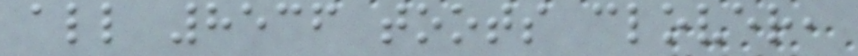all 8536 toots clover,
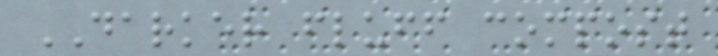DARKER fluff compost
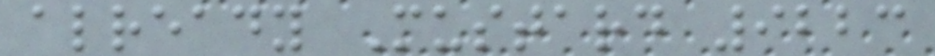already Mustard 9223
